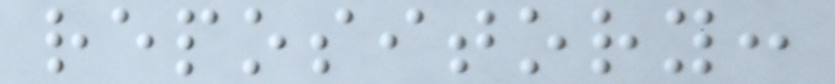repository:
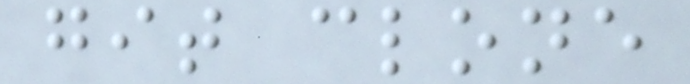git clone
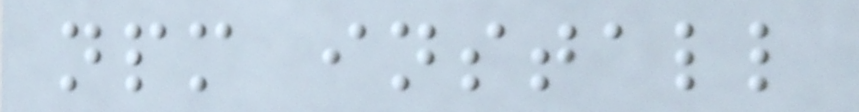npm install
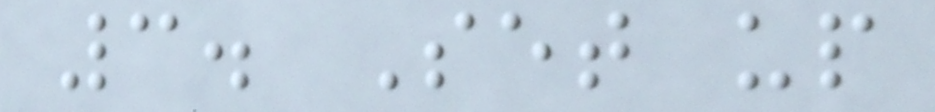3. Set up
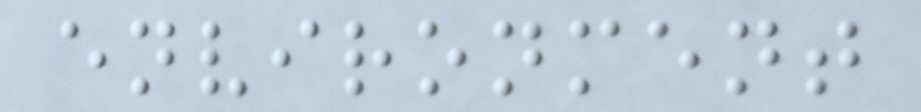environment
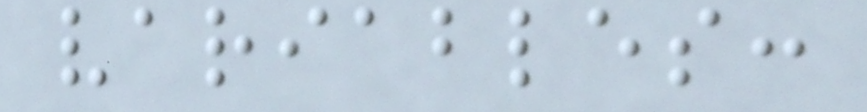variables:
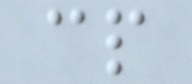cp
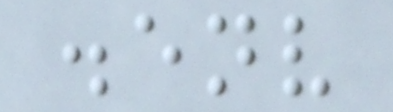.env
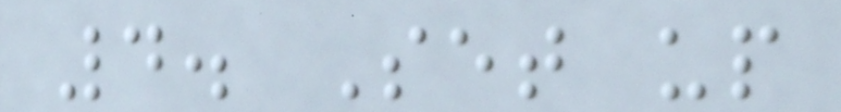4. Set up
